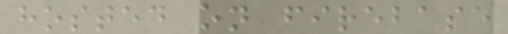hosted on firebase
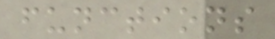functions
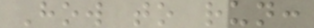How to run:
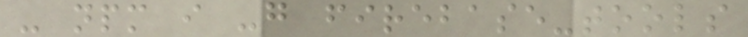- npm i -g firebase-tools
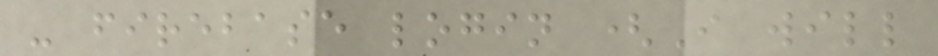- firebase login (I will
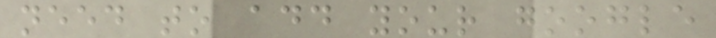need to add your google
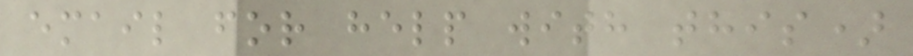email for help with this)
